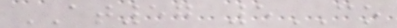AT57 5CO
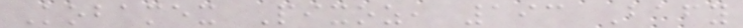Kobamex Pixoz, 193 Bafy
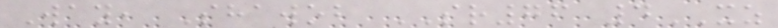Way, Shawob SR76 4XZ
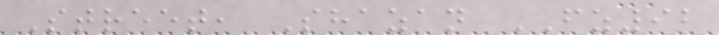Street, Shazan FZ92
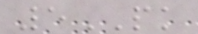5PK
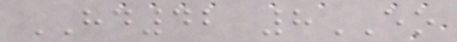HD42 8EO
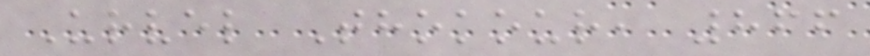Urvel Thokour, 866
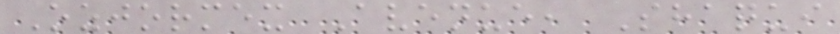Ozjormex Avenue, Shaqui
